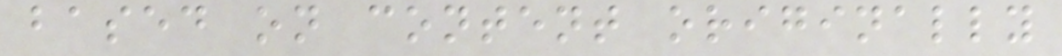based on content originally
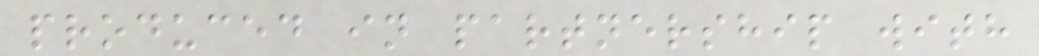produced in partnership with
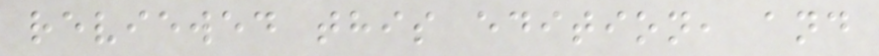reviewed this edition, and
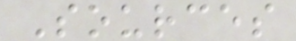Sources
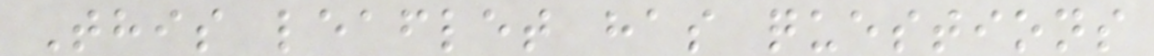This leaflet has questions
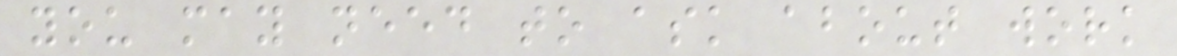you may need to ask about work
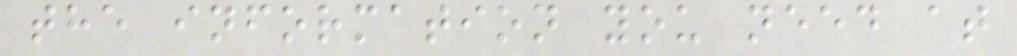the information you need at
